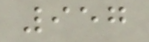957
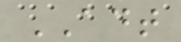ADT
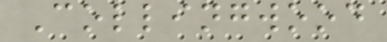Collingwood
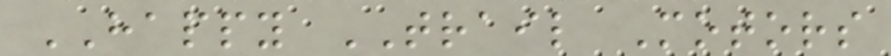HAPPY TRAIL Motors
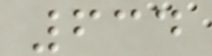634
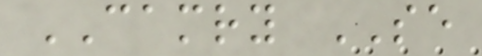CAMRY SE
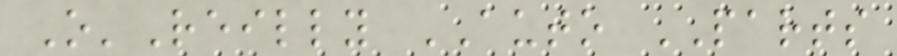O'Reilly AUTO PARTS
